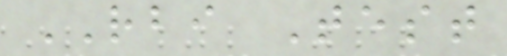RBI Test
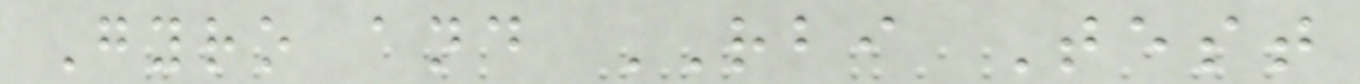Gyro and RBI Test
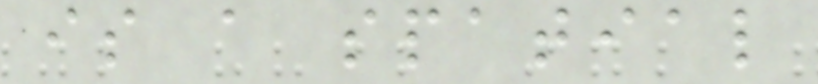is a spatial
